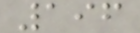196
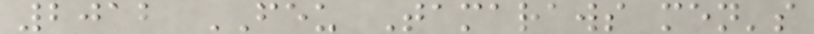2012 FEU Tamaraws men's
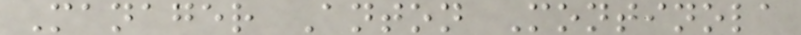Manager Anton Montinola
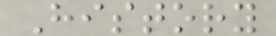History
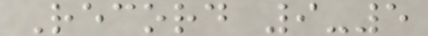Record 9-5
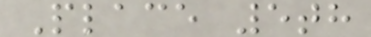Place 5th
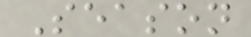Season
